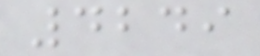4249
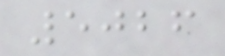5026
